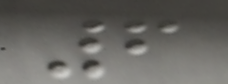6
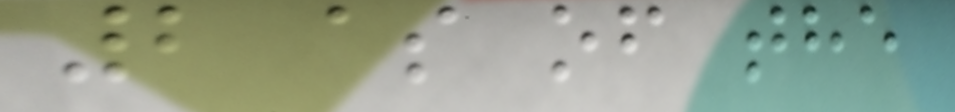2 as of the
